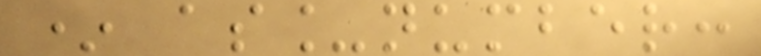* as_number:
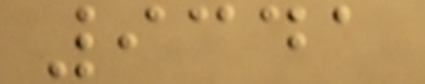9341
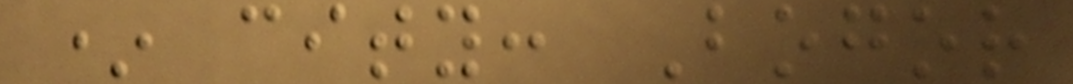* city: Bogor
